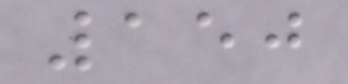150
